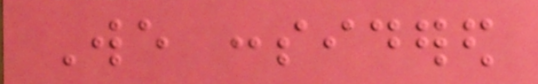We considered
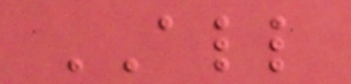ALL
